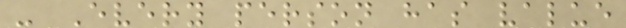- Every person has value
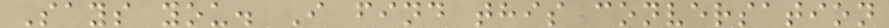Says you. I find this conversation
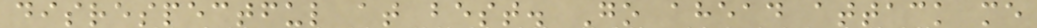disrespectful at best. Go ahead attack me
